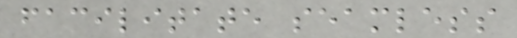facilitate seamless
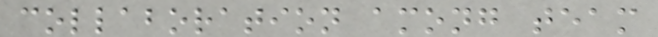collaboration among team
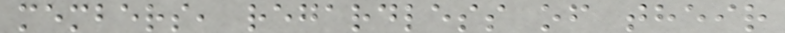members, regardless of their
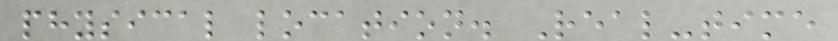physical location. Real-time
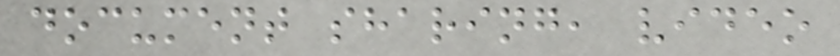document sharing, video
